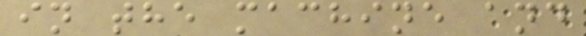in the machine and
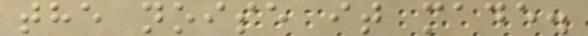the noise it made.
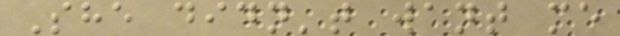She didn't want me
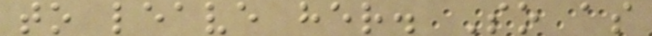to leave her. So as
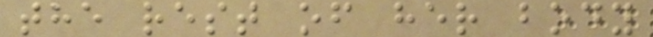the rest of her body
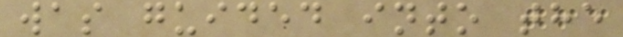was guided into the
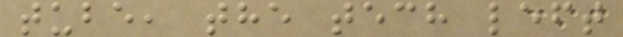tube, the tech left
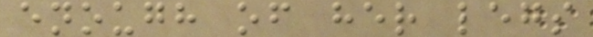enough of her legs
